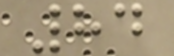84
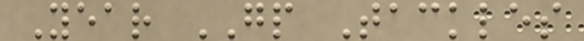Year GP Tackles
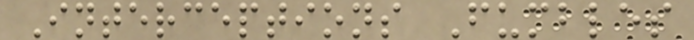Interceptions Fumbles
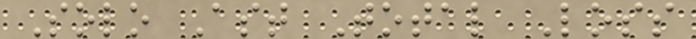Solo Ast Total Loss
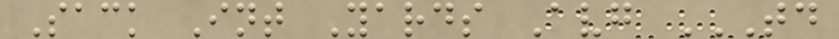Sack Int Yards Avg TD
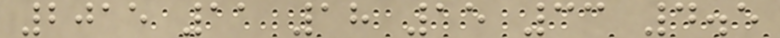2015 11 18 15 33 4.5
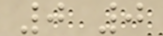0 0
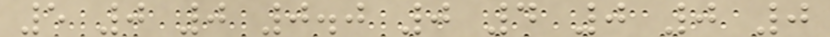5 0 0 0.0 0 4 0 0 0
